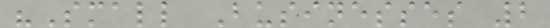"Small Businesses 2
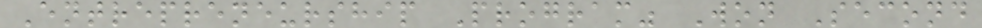Entrepreneurship Program" Won Second
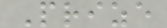Prize
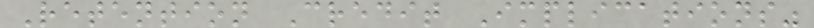Retention Credit Implications"
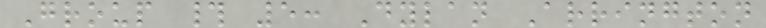Group # 5: Dylan Arrington
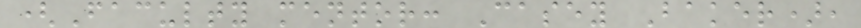(Faculty mentor: Casey Baker),
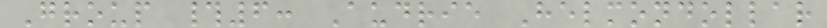Group #6: Audrie Helmondollar
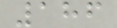186
